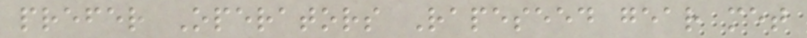prefer Operators Rapeseed gear met
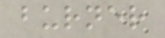burner
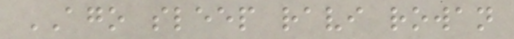AGO sleep ravi rowan
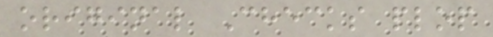original Checks plop
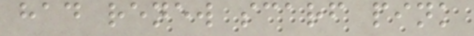had renew scarf pink
